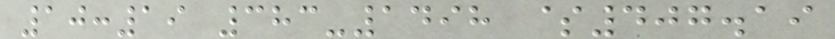10:19 383-1498 $407.19
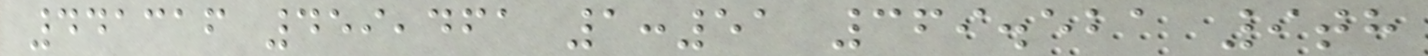441316 459,461 1:51 369.521 9th
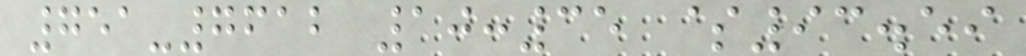751-7612 10:35 $93.59
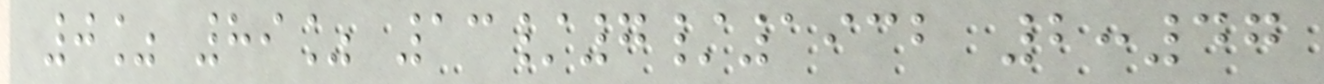0% 89% 13/7/1932 2:47
